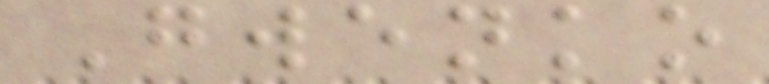Gwenko
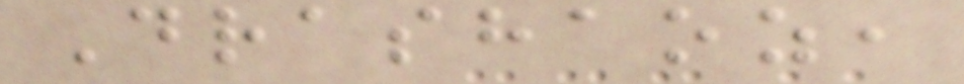Drashaoz,
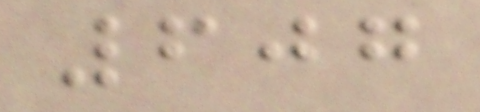607
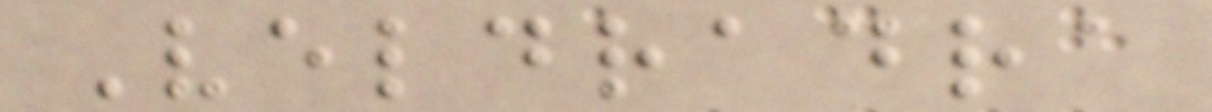Veldradra
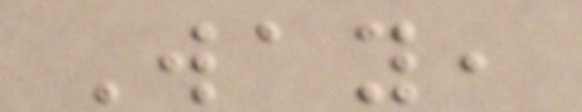Way,
